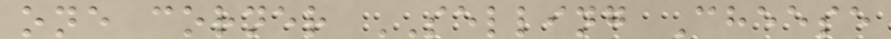one corner SELLING Cheese
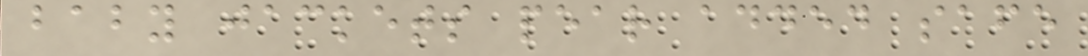baby jackets pear added safe
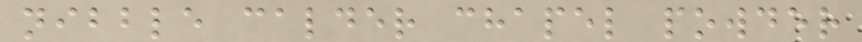nibble calder chapel powder
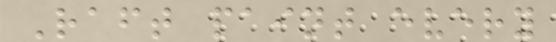Raft paint every
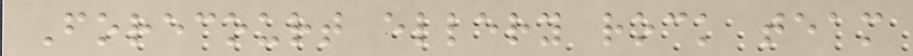Forecourt ellery rock team
